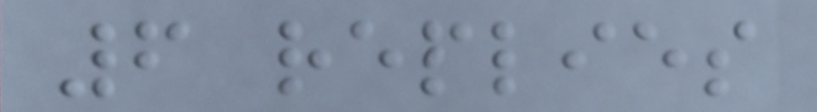6 replies
